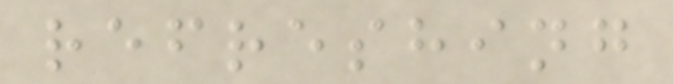refreshing
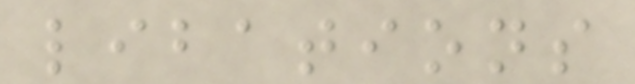libations
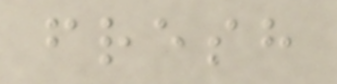fresh
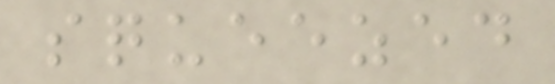squeezed
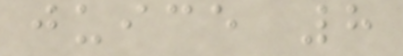juice 8
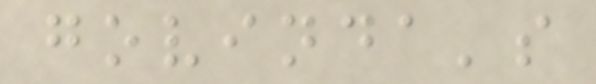govinda's
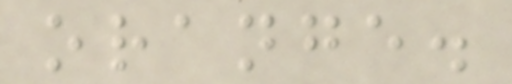orange.
